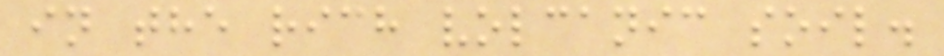in the rich volcanic soil.
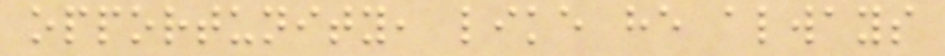opportunity, like he always
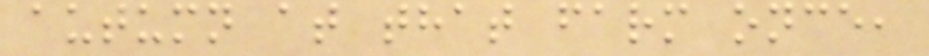autumn at that farm once,
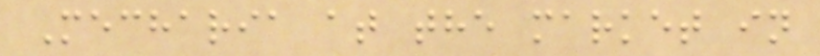Mecharia at the market in
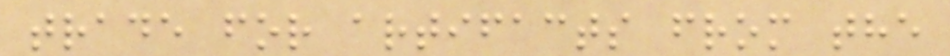trade for artifacts from the
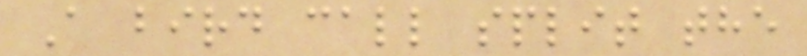A bird call split the
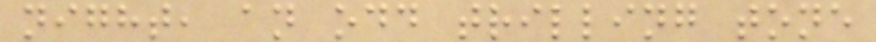night, an odd trilling tone
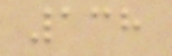138
